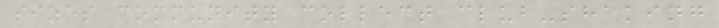sizes community collect club-shaking
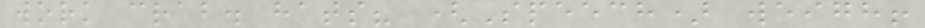work crab. hats? (Speech) weigh!
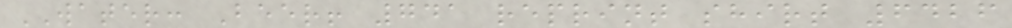WATER: Beer! 741 reprint shirt 6426
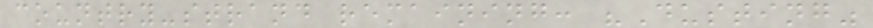country-strand remaining: "Dusting"
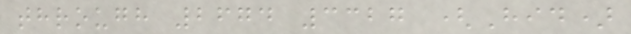through 2674 3327 (Hid)
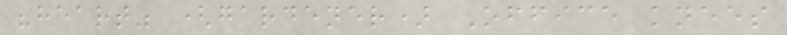"heart" (gardener) Office knees
